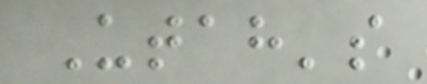Utah's
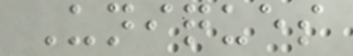Uniques
